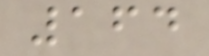164
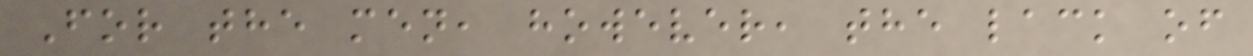For the men, however, the lack of
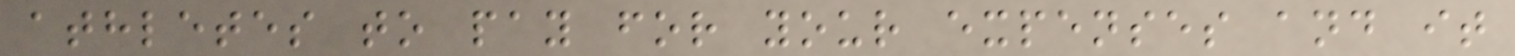athletes to pay for your expenses and it
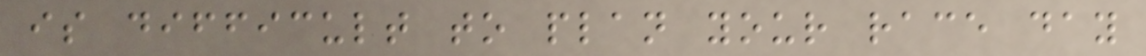is difficult to plan your race day
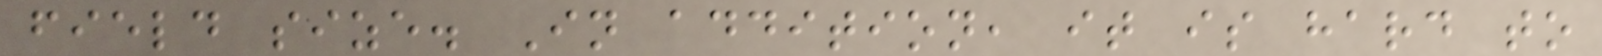field size. In addition, it is hard to
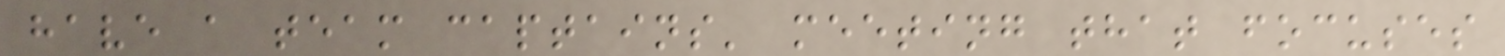have a team captains' meeting that focuses
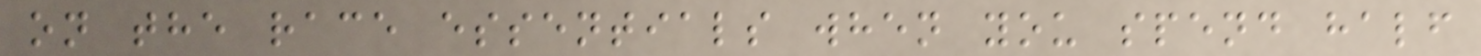on the race essentials when you spend half
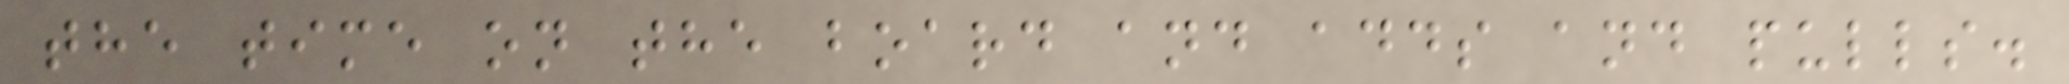the time on the board and adds and pulls.
